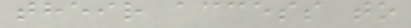their access to
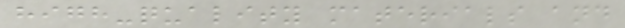high-quality materials and
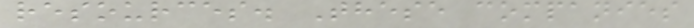resources. These companies
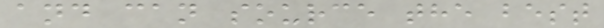and can source the best
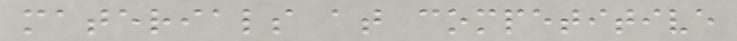materials at competitive
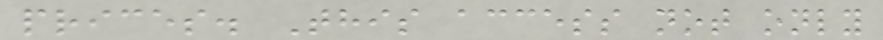prices. This access not only
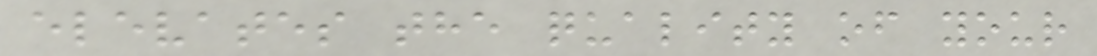elevates the quality of your
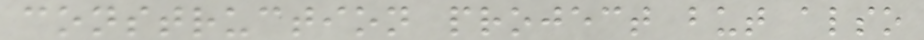construction project but also
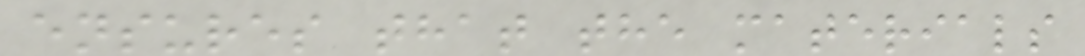ensures that the materials
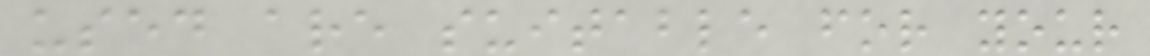used are suitable for your
